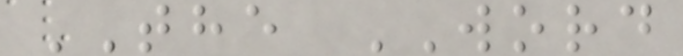THE WORD
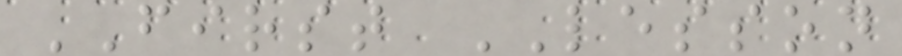FIRST LESSON
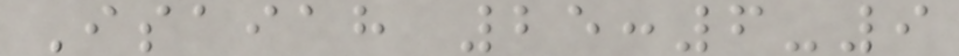Isaiah 25:6-9
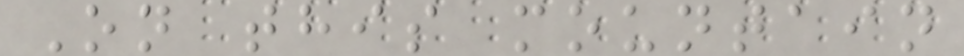On this mountain
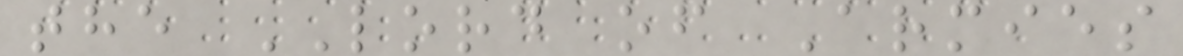the LORD of Armies
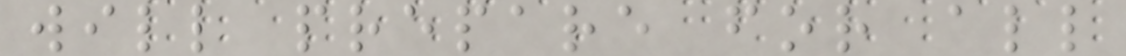will prepare for all
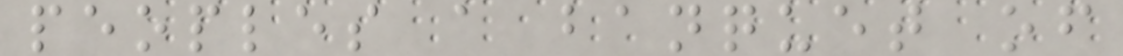peoples a banquet of
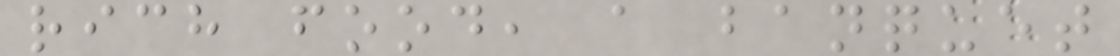rich food, a banquet
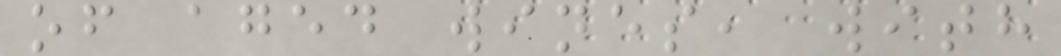of aged wines, with
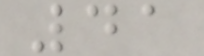41
